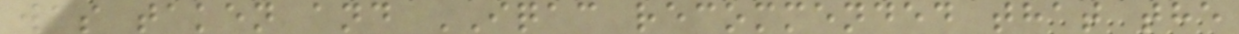was taken and IQAC recommended that the
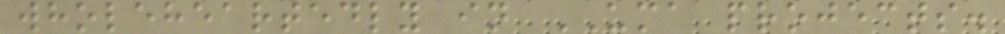wholeheartedly in UMA projects.
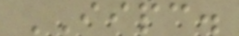IIPC.
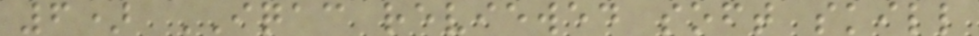6) IQAC reviewed soft skill
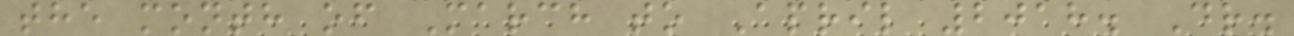the month of March to April 2018. Dr.
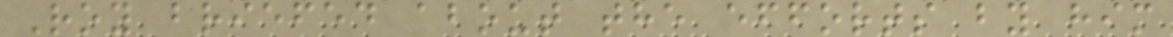Roy briefed about the efforts by him
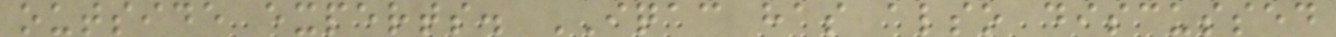outside experts. IQAC has also discussed
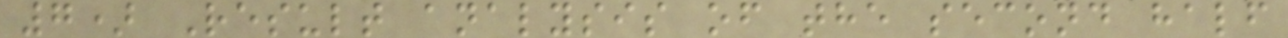7) Result analysis of the second half
